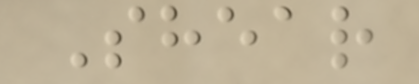Shear
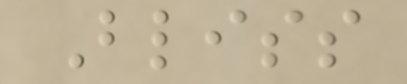Bliss
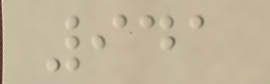941
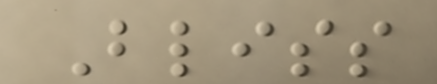Bliss
